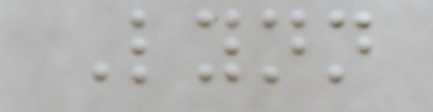Lynn
